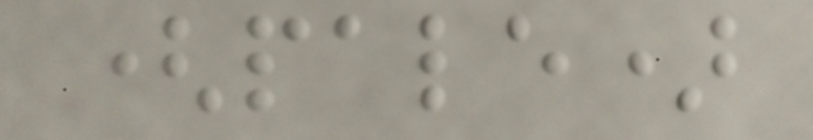(pale)
